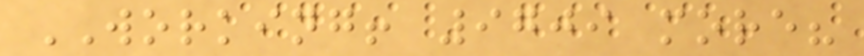WORKING! 9709 more?
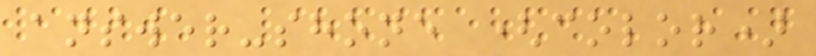answer-shone (color)
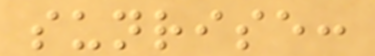sunrise:
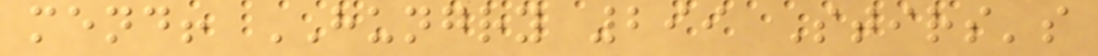mend! HUNGRY 299 Stirs's
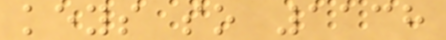keys so 1138
